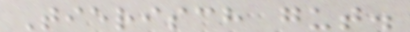Tierisch gut.
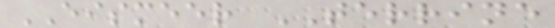EISMEER TERRINE
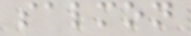salmon
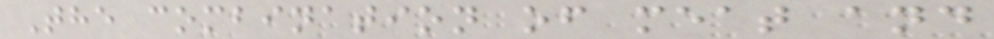The combination of meat and
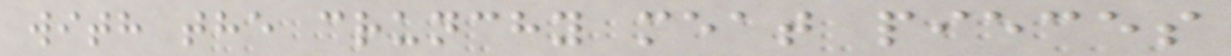with the crunchy meat pieces
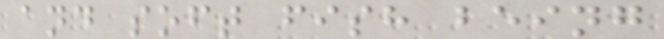and soft fish being
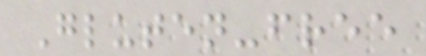Gluten-free
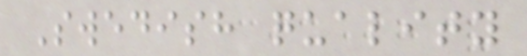Swedish quality
